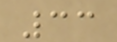33
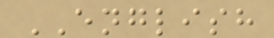ENGLISH
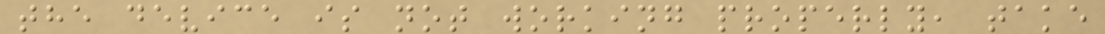the device is not working properly, take
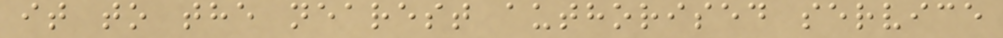it to the nearest authorised service
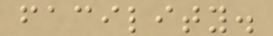facility.
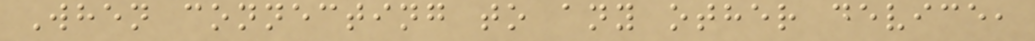When connecting to any other device,
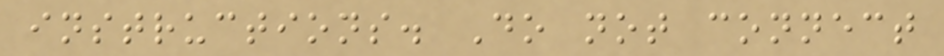instructions. Do not connect
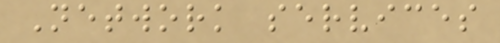Network services
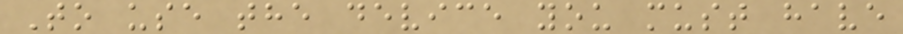To use the device you must have
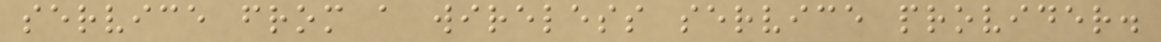service from a wireless service provider.
